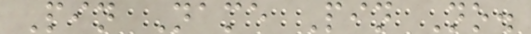Pin Name Pin No.
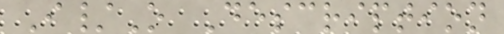I/O Description
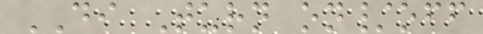DI Turn on/off
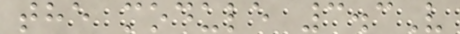the module 3.3V
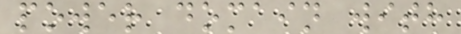power domain with
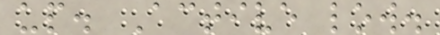up. Active low.
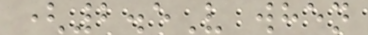(2.5V when
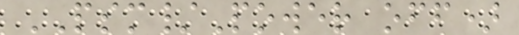PSM/Power off)
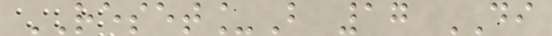RESET_B 17 DI
